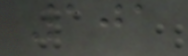101
